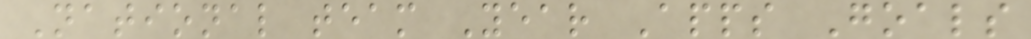National team Year Apps Goals
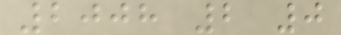2008 2 0
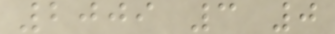2009 3 0
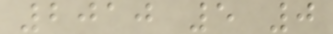2010 5 0
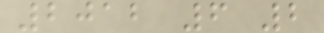2012 6 2
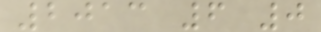2013 6 0
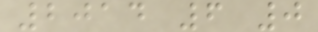2014 6 0
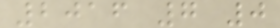2016 7 0
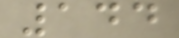144
